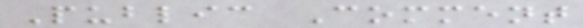Public Comment
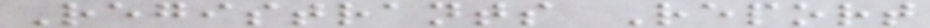Registrants Report
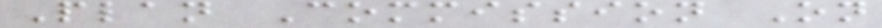Plan Commission On
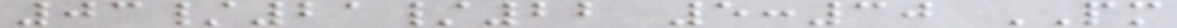03/21/22 5:30 PM
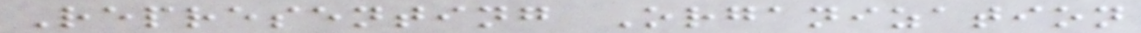Representing Organization
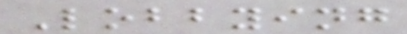Lobbying
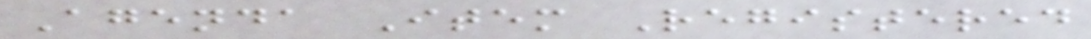Agenda Item Registered
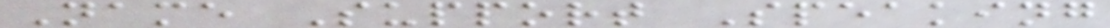Name Support Speaking
